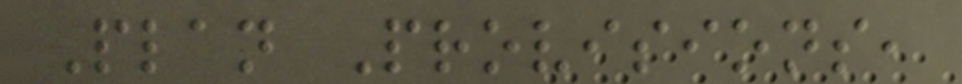Plan Provisions,
